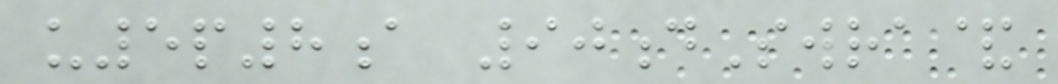u5p8a 90dSwra&
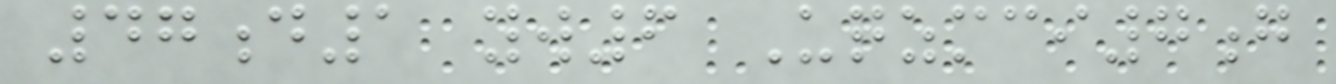47d1 yw6 Uqzmci7g
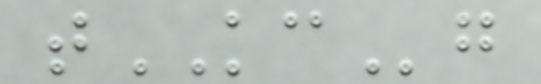tKCg
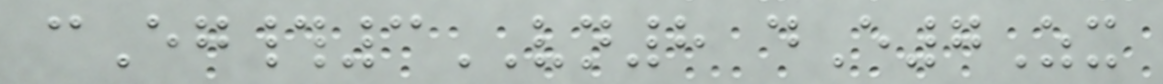cEg#3VN8 dE7Zx
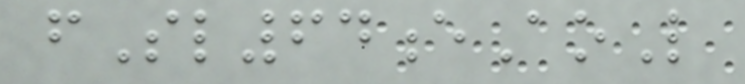fSl64eAoL
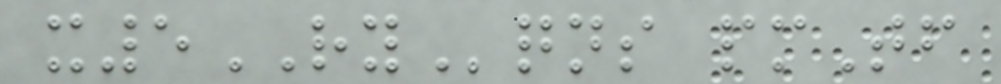x5RYqns pmTf
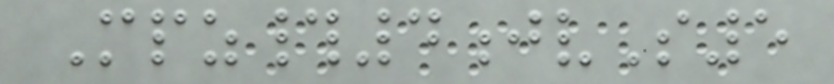Mpz#4jvS5
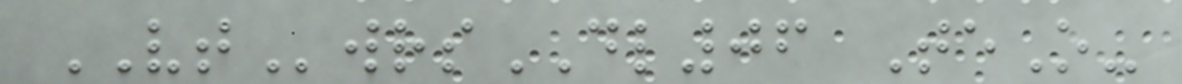VTwrsDL06 TeO-
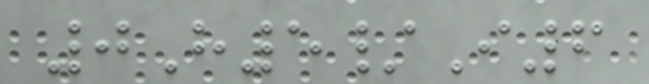0H5/I6
